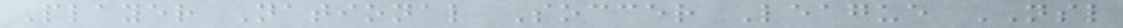Player National Soccer League NSL
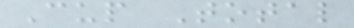Cup Total
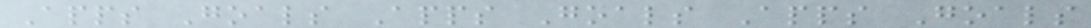Apps Goals Apps Goals Apps Goals
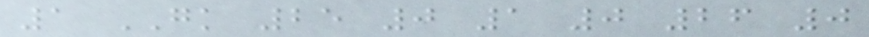1 GK 25 0 1 0 26 0
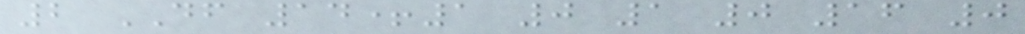2 DF 14+1 0 1 0 16 0
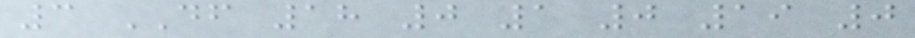3 DF 18 0 1 0 19 0
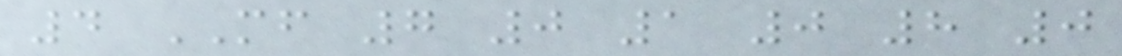4 MF 7 0 1 0 8 0
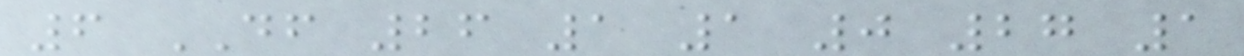6 DF 26 1 1 0 27 1
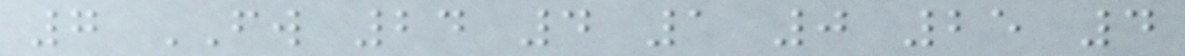7 FW 24 4 1 0 25 4
